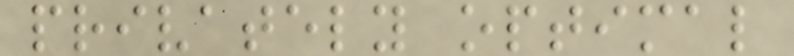privately optimal
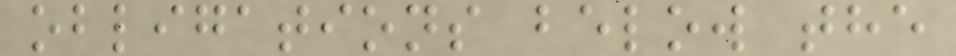obligations below the
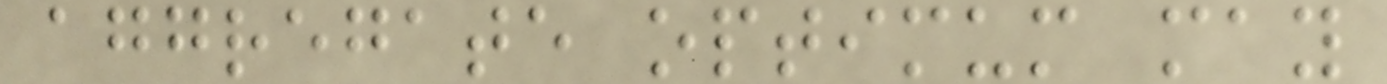aggregate optimum may
